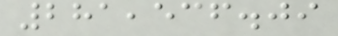281,536.09
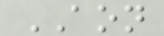AON
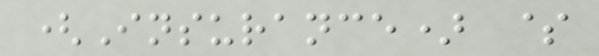(Insurance) $
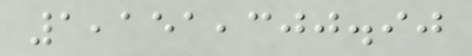1,151,300.90
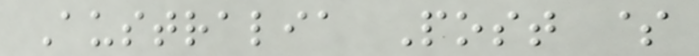Australia Post $
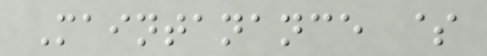Maintanance $
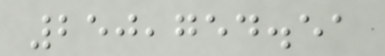250,754.51
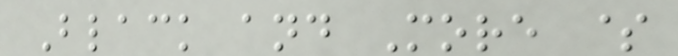Black and More $
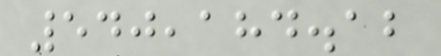540,184.12
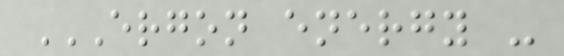ERGON ENERGY -
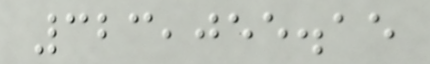323,055.15
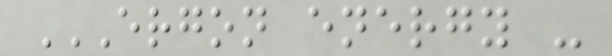ERGON ENERGY -
